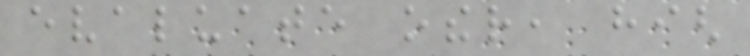evaluate other, high
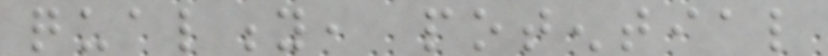quality, potential
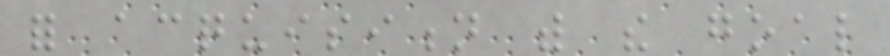for acquisition with the goal
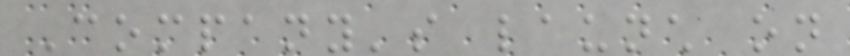Company's launch on
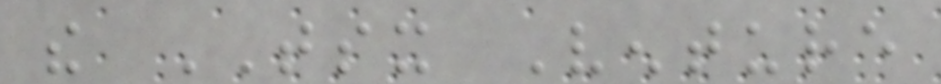the TSX Venture
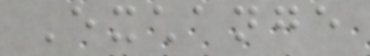Exchange
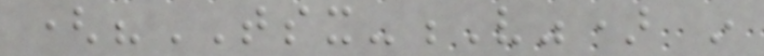("TSX-V") in
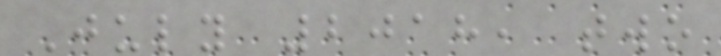July 2018, two
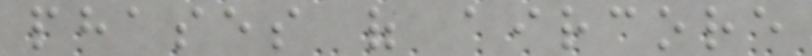phases of aircore
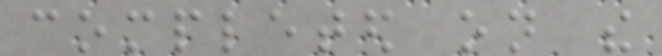completed on the
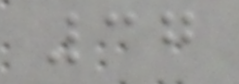37
